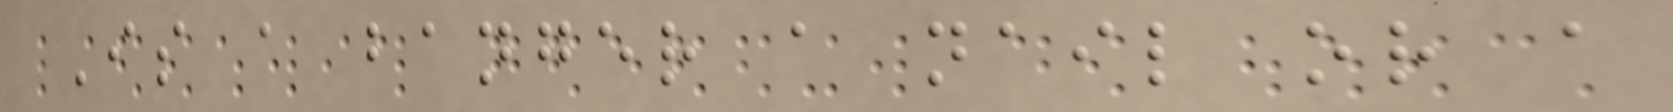Is a banger a nail or a
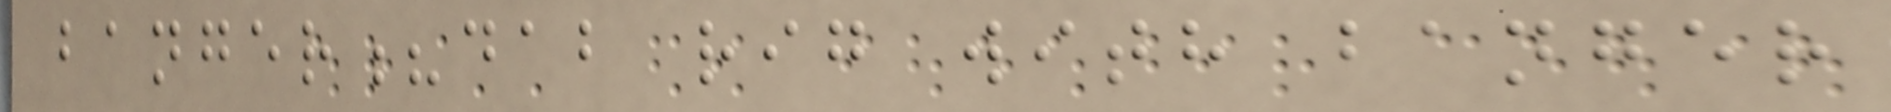banger?dab rig with banger
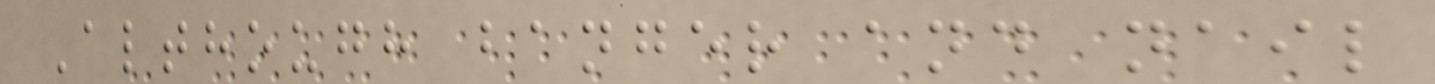Although banger and nail
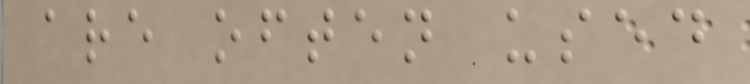are often used
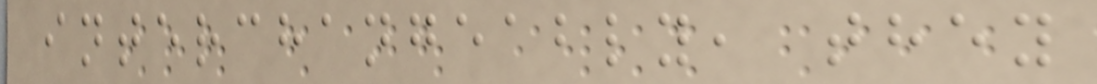interchangeably, they
